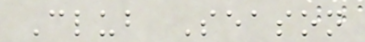Club Season
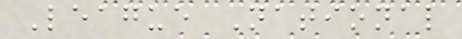League National
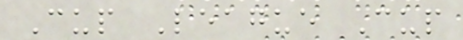Cup League Cup
